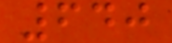640
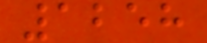1258
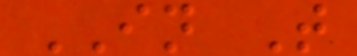IN T
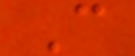C
